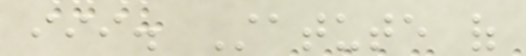iii. Statute of
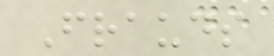Frauds
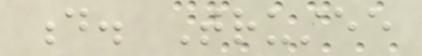d. Trustee
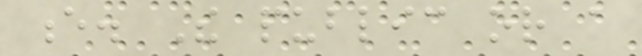e. The public or a
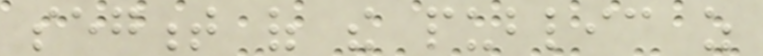segment of the public as
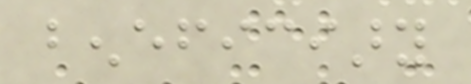beneficiary
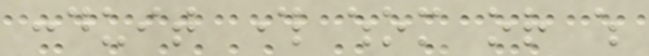conduit through whom or which
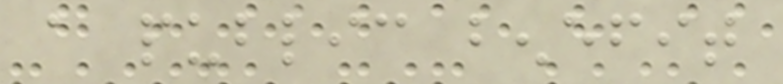a public benefit
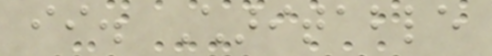ii. Charitable
